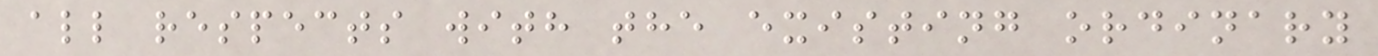all respects with the existing ordinary
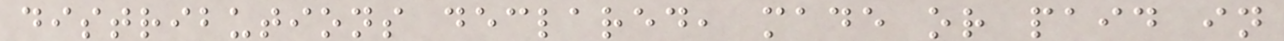distributions declared, made or paid in
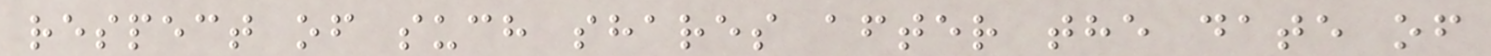respect of such shares after the date of
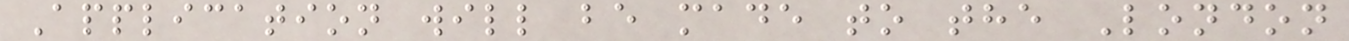Application will be made to the London
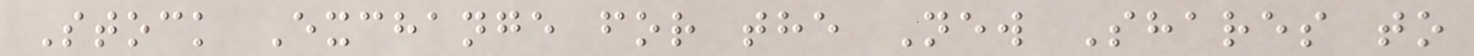Stock Exchange for the New Shares to
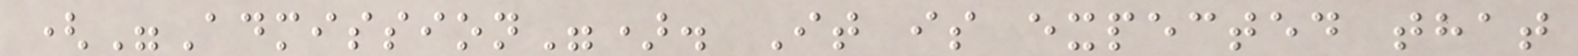("Admission"). It is expected that
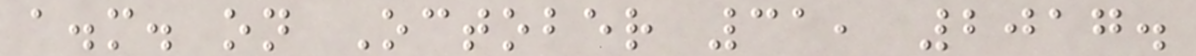a.m. on October 31, 2017.
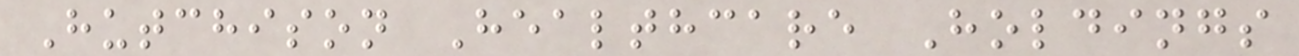Hutchison Healthcare Holdings
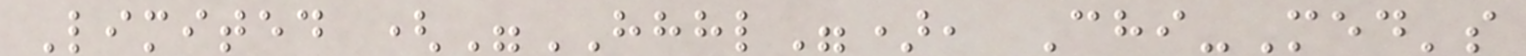Limited ("HHHL"), Chi-Med's
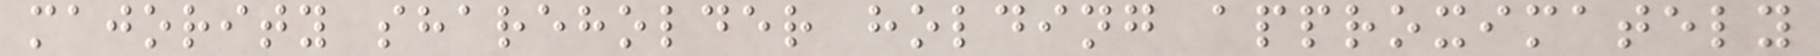majority shareholder holding approximately
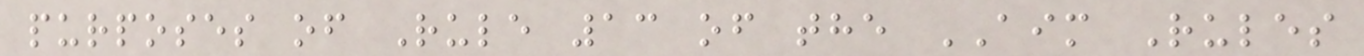purposes of Rule 13 of the AIM Rules
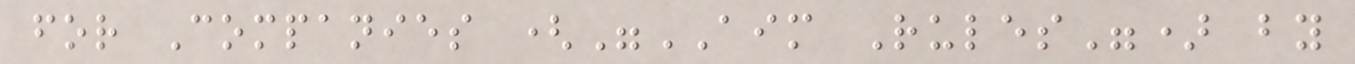for Companies ("AIM Rules") by
